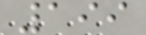199
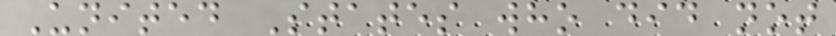United States who did not
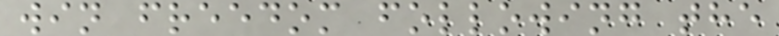win freedom following the
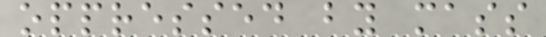oppressed by mass
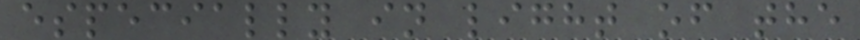especially in light of the
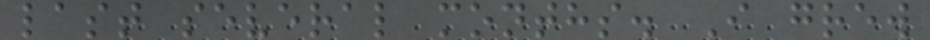last several months. I grew
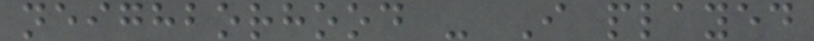neighborhood - I played
